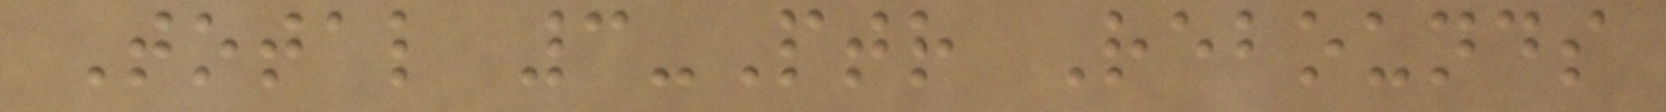Total 3-Ptr Rebounds
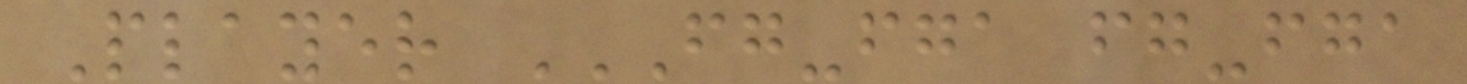Player FG-FGA FG-FGA
